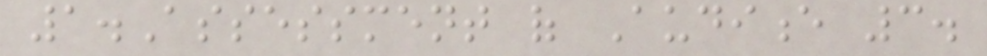1.Assessment of Audience 3.
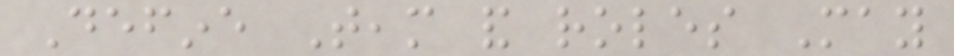Define Team and roles May
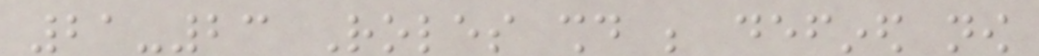21-23 Roles should be defined now
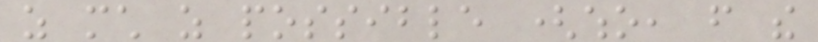as much as possible (who, from the
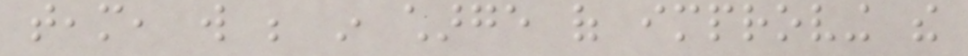team, will be in charge of improving the
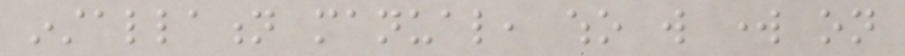installation manual, who will work on
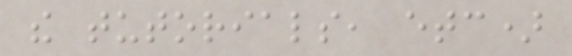the tutorials, etc)
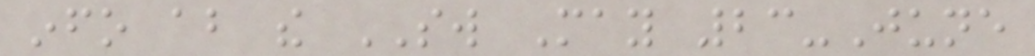info about the SW May 23-June
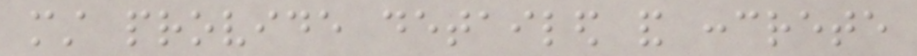must provide detailed and concrete
